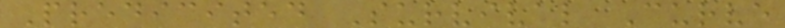Predicited Survival Curve
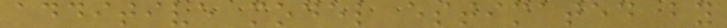additive model estimated by
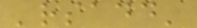'rsadd'
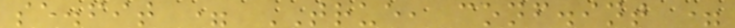se.fit = TRUE, conf.int =
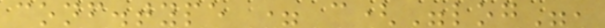conf.type = c("log",
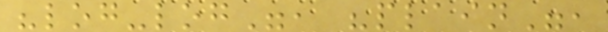"log-log", "plain",
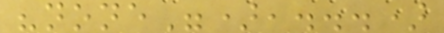"none"),...)
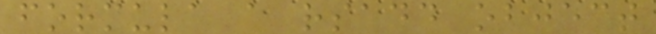formula a rsadd object
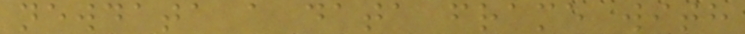newdata a data frame with
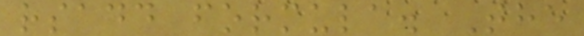rsadd formula. The
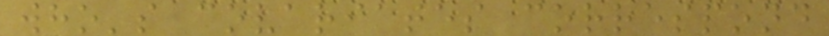who's covariates correspond
